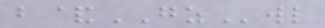b&GZwl
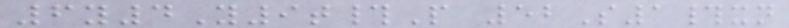6y4Y9t#P 52S1#xn
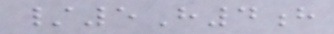/5H4h
